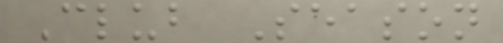Club Season
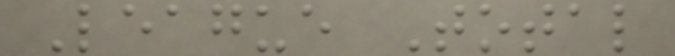League Total
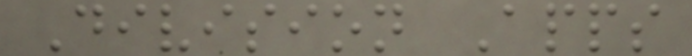Division Apps
